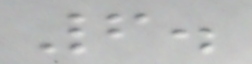6.
